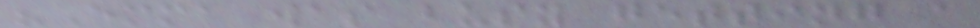"Emma was busy getting a
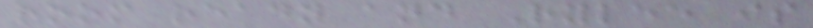room ready and Rylee is
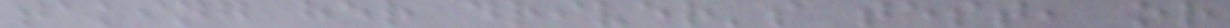taking her driver's test, or
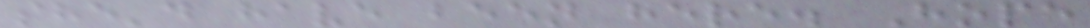she'd have been here. Hope
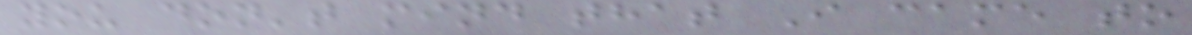you don't mind that I came to
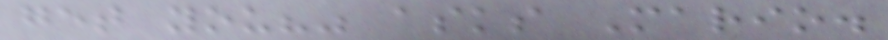get you?" asks Mario.
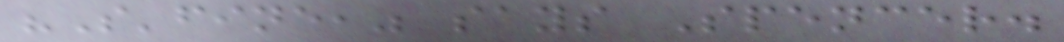"S'fine," says Spencer.
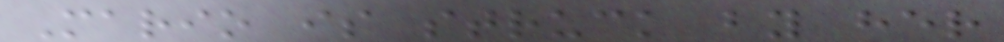Mario is struck by her
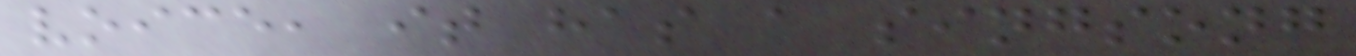voice, it has a singsong
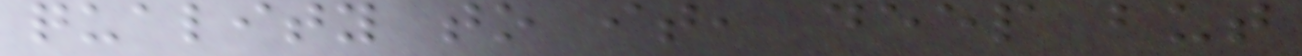quality to it, deep but
